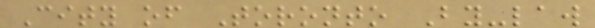City of Toronto By-law
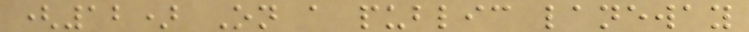(12) On a public laneway
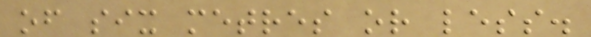of six metres or less.
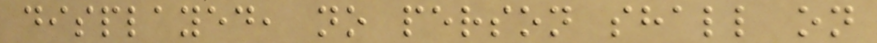displayed, no person shall on
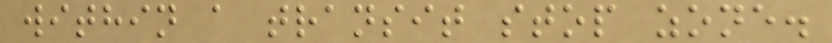within a transit stop zone.
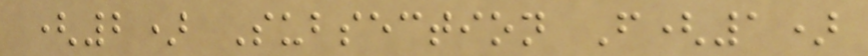(2) Subsection F(1)
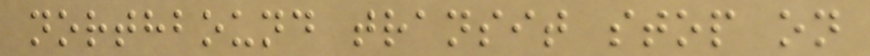northbound transit stop on
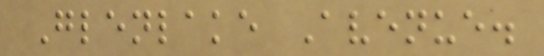Glenlake Avenue.
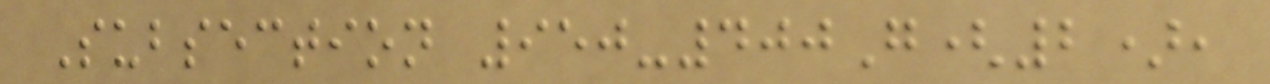Subsection 950-400G(2),
